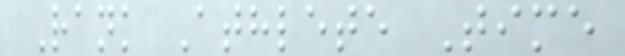Rank Athlete Time
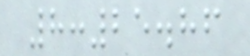8:25.86
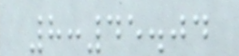8:45.04
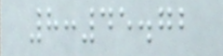8:45.72
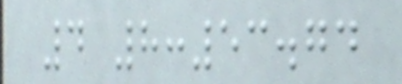4 8:53.74
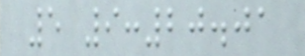5 9:20.01
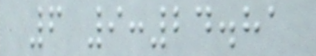6 9:24.81
